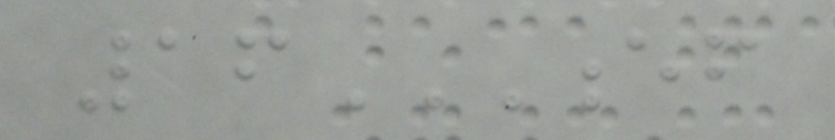16EF
